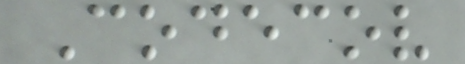Codecov
